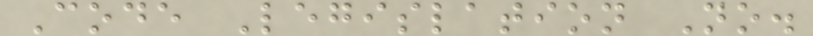Code Legislation No.
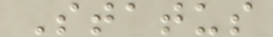Status
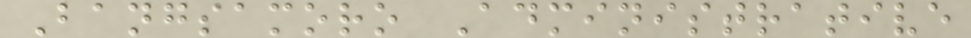Bangsamoro Administrative
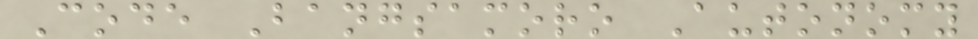Code Bangsamoro Autonomy
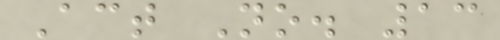Act No. 13
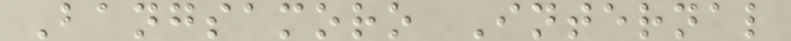Bangsamoro Internal
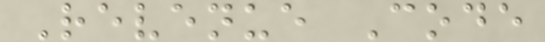Revenue Code
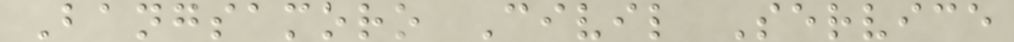Bangsamoro Civil Service
